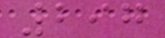297
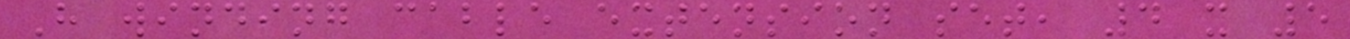H winding cable extension set, 4 x 5
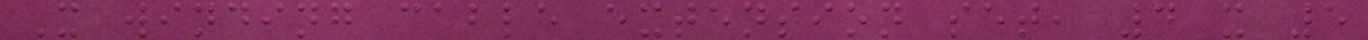X winding cable extension set, 4 x 5
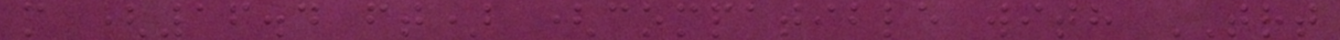m (16.4 ft) (compatible with TRT
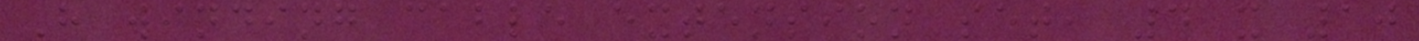H winding cable extension set, 4 x 10
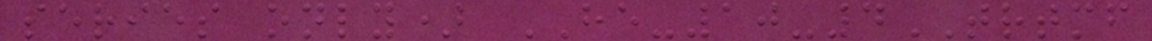series only) HE-10-4TRTMF
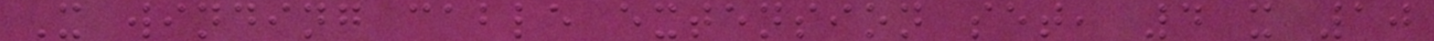X winding cable extension set, 4 x 10
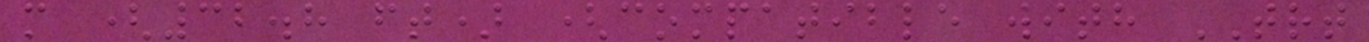m (32.8 ft) (compatible with TRT
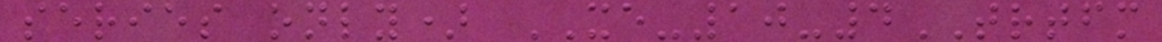series only) XE-10-4TRTFM
